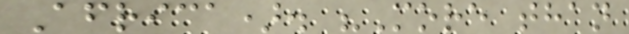Africa). "More than
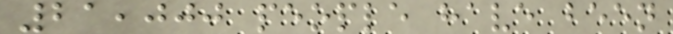21,000 people have been
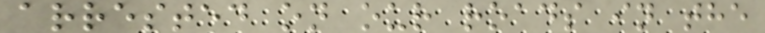arrested on our roads in the
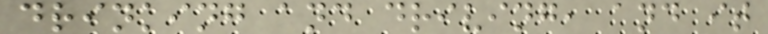drinking and driving, and it
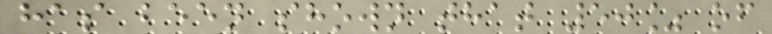has been shown that 50% of
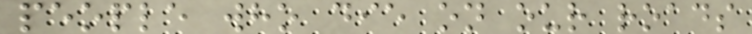people who die on our roads
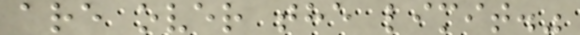are over the limit."
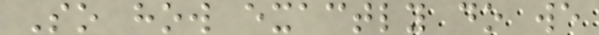So how exactly do we
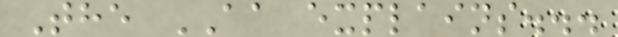The AA explains...
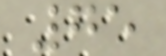75
